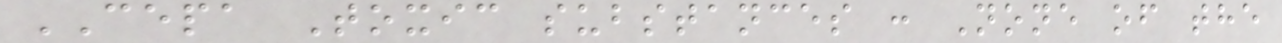CEPA Toxic substances : None of the
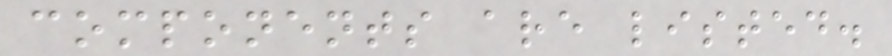components are listed.
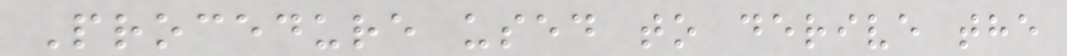Procedure used to derive the
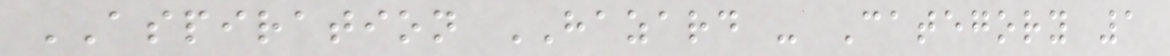ASPIRATION HAZARD - Category 1
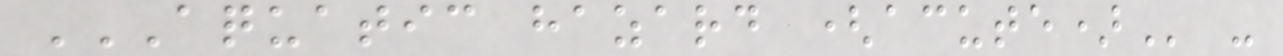AQUATIC HAZARD (ACUTE) -
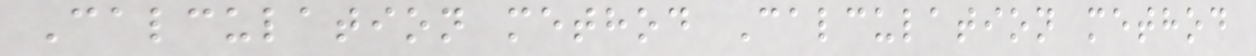Calculation method Calculation method
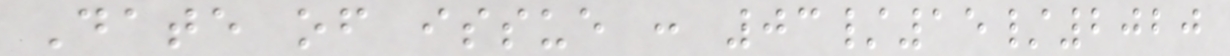Date of issue : 03/15/2020
